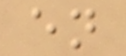en
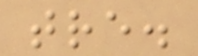tre.
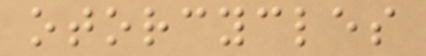otorcycles
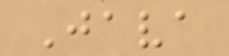Java
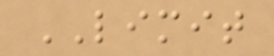LIMIT
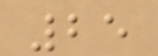25
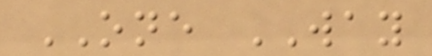ONE WAY
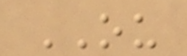OU
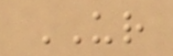UR
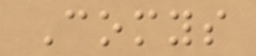Comys
